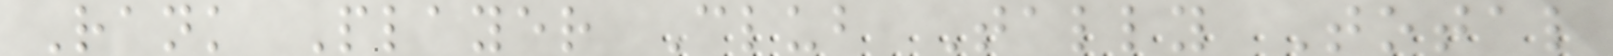Rank Player Club Tally Total
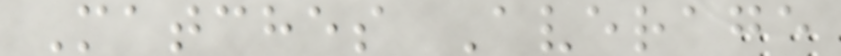Matches Average
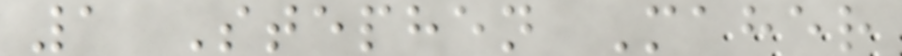1 Stephen Maher
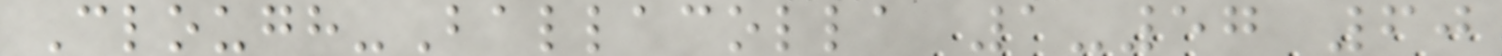Clough-Ballacolla 1-57 60
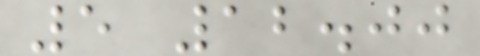5 12.00
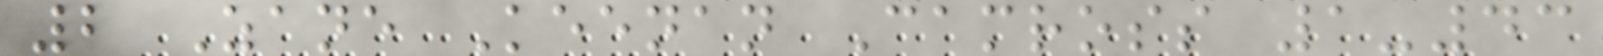2 Zane Keenan Camross 1-43
